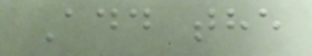Add the
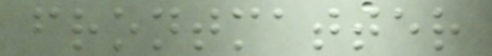frontmatter
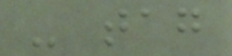- tag
